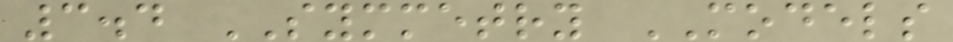3.4 SYMMETRY MODELS
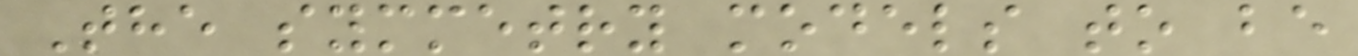The symmetry models to be
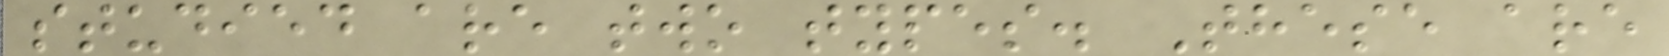studied are two types. These are
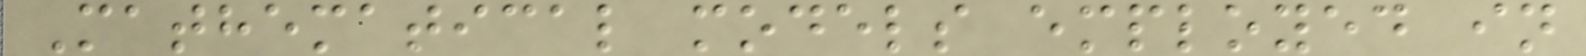Mathematical models employed in
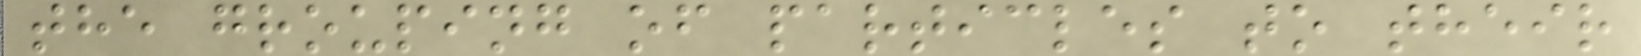the grouping of particles to their
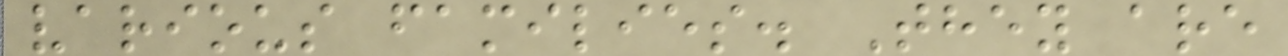various families. They are
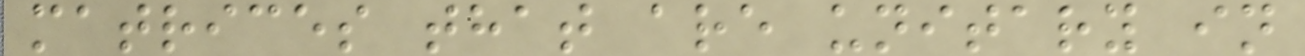matrices that are unitary in
